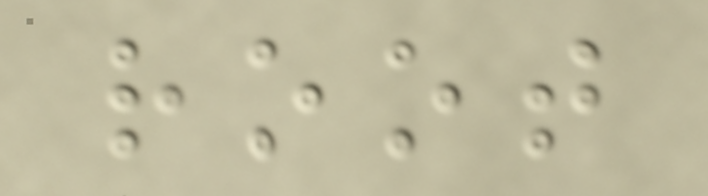root
